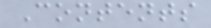Contents
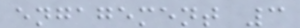engagement 3
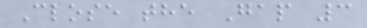Close the Gap 3
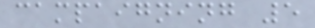campaigning 5
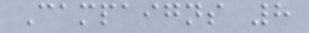Campaigns 8
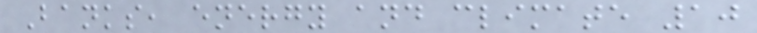Banks, energy and climate 10
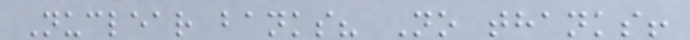Nuclear banks? No thanks!
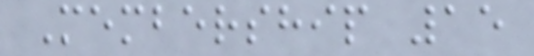Membership 15
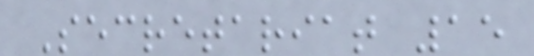Secretariat 15
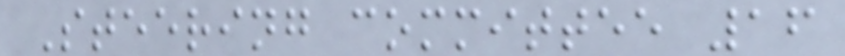Steering committee 16
